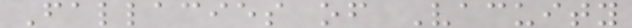Fallacies of Vacuity
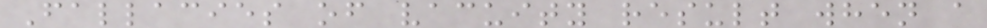Fallacies of vacuity result when a
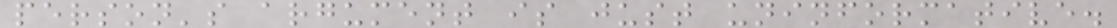person's argument is just uninformative.
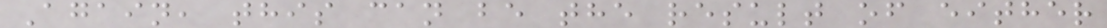Again, this can be the result of either
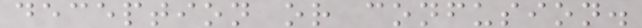deception or confusion.
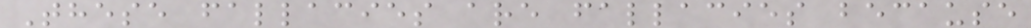These fallacies are fallacies because
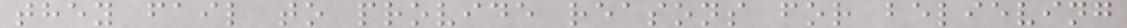they fail to provide reasons for believing
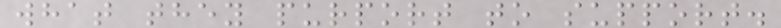what they purport to support.
